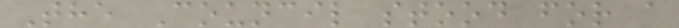The Council stood for a
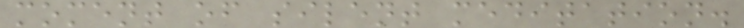moment of silent meditation.
